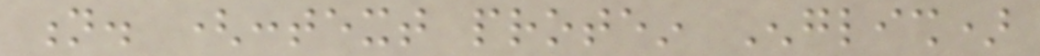n. (context protein English)
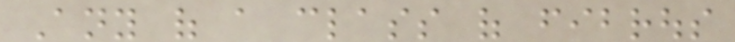Any of a class of fibrous
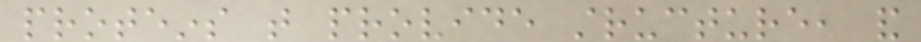proteins that provide structure, and
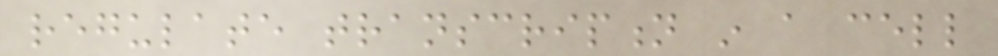regulate transcription in a cell
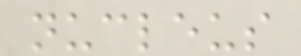nucleus
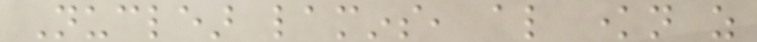Nuclear lamins, also known as
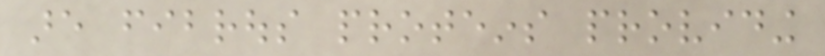are fibrous proteins providing
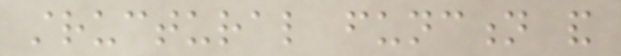structural function and
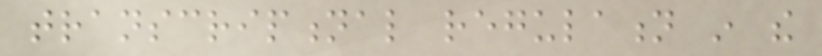transcriptional regulation in the
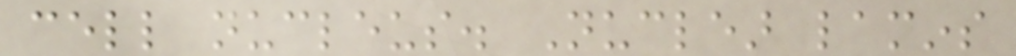cell nucleus. Nuclear lamins
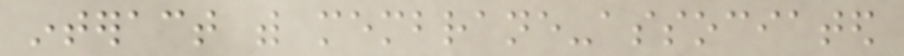interact with membrane-associated
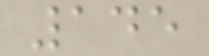145
